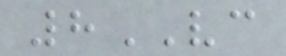8VC
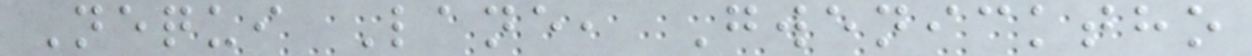Nequi Lane, Gwenicktho
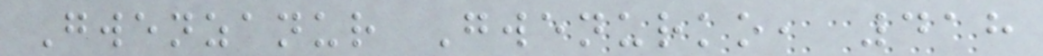Gwenzanur Gwenurko, 418
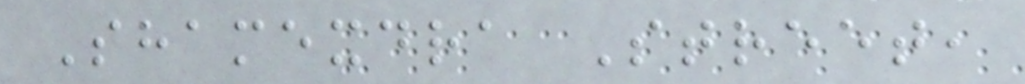Shamexdra Street,
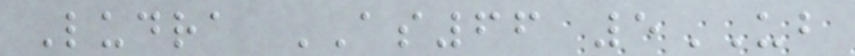Ludra AS66 5UB
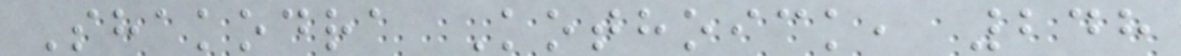Shakodra Kothoick, 248
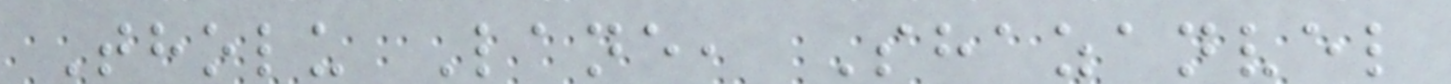Tholu Lane, Shazanvel
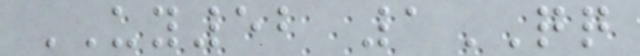UY52 1QQ
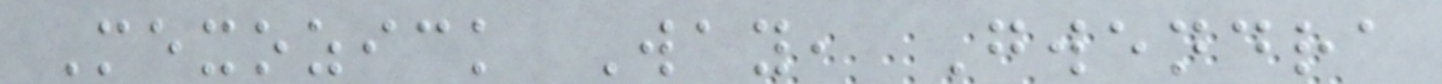Mexozick Way, Gwendra
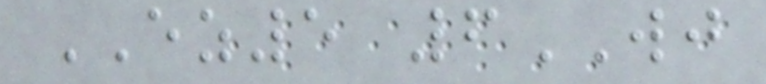EZ5 6WJ
